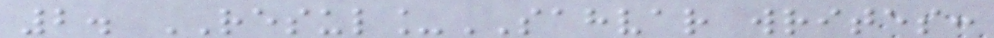2. RESUL_SAHVAR writes:
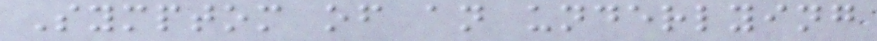Symptom of an underlying
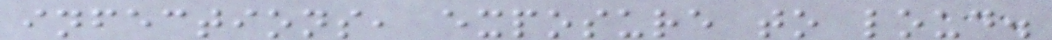infections, exposure to loud.
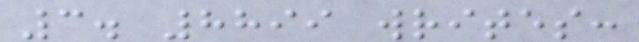3. 8899 writes:
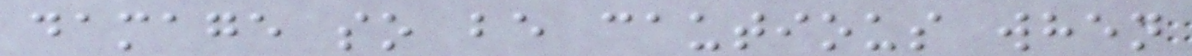damage so be cautious when
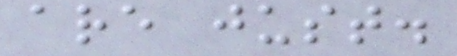are just.
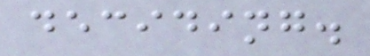deciding.
